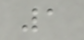1
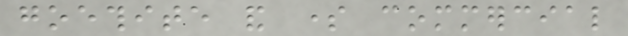goethite and some commercial
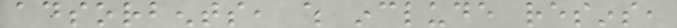adsorbents, which include resins,
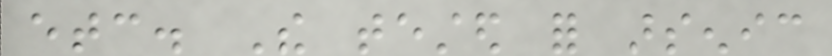etc. The tested for arsenic
